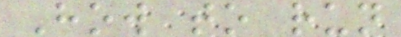How to run
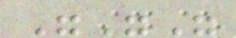"""
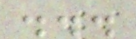...
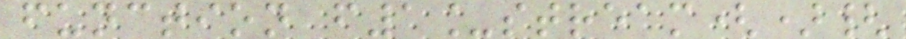function f1_stream(){
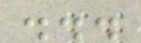...
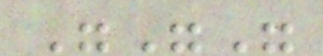"""
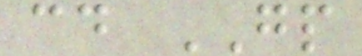cd GP
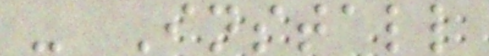- Install
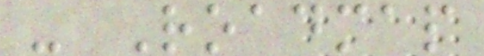- Roadmap
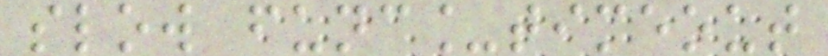slow func_timeout
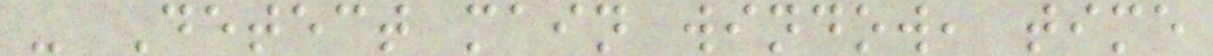- Detect main window, time
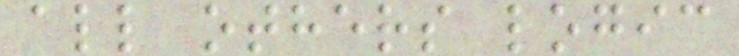all others logic
